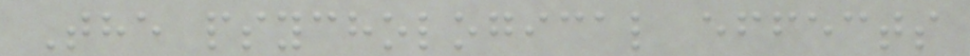The psychological effects
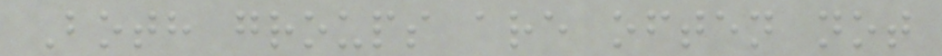Both groups are often not
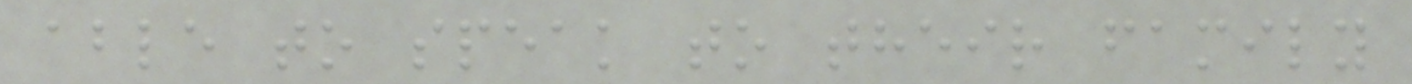able to speak to their family
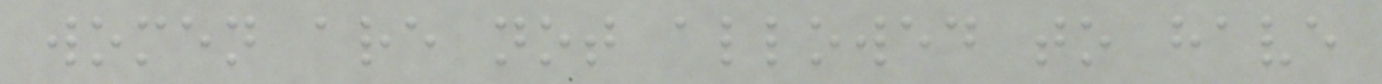women are not allowed to have
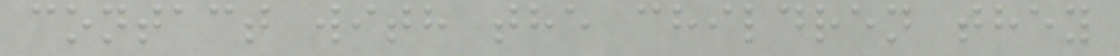contact with the children they
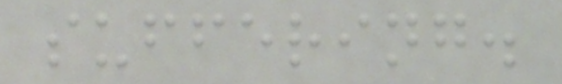suffering.
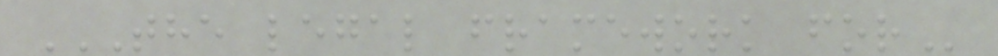THE LEGAL FRAMEWORK FOR
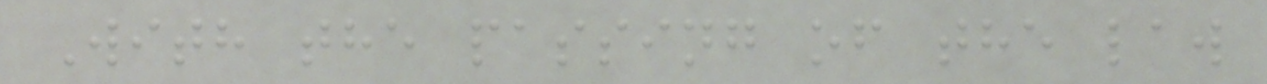With the passing of the law
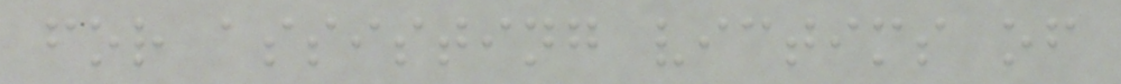for assisting victims of
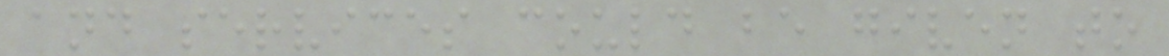and services could be given to
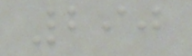290
